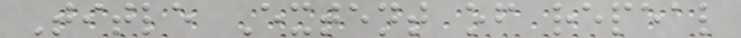Title Extent of repeal
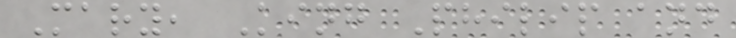Mary, King Philip and
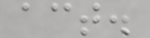act.
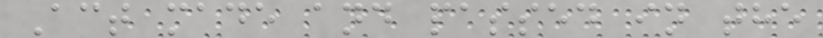Act made and passed in the
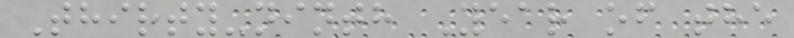Thirty-ninth Year of the
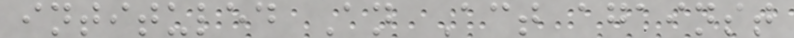intituled An Act against
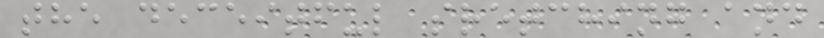the deceitful sretching and
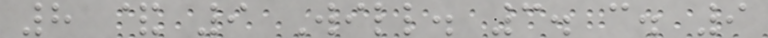8 & 9 Will. 3. c. 9
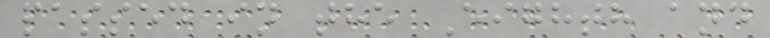passed in the Eighth and
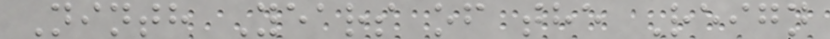Ninth Years of the Reign
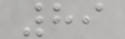89
